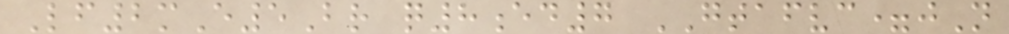Lf2mE5Br q8ed7 GTAFVC=jN
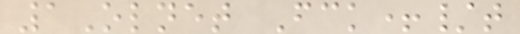1Olnet Fck+/t
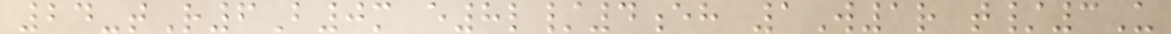24-tR6B0m e8l/4eh 1W1r t/3U
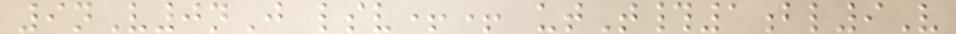9nV0nJ lsv++ utT#1bl9V
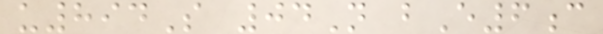u894S 04N bE6c
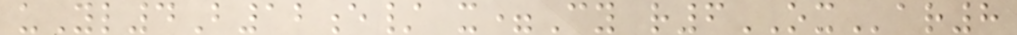uYl4B12e/ x=Cy r6OXar8
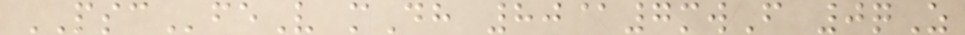PSCfeV mDh 80@7mwF 0qZ
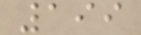199
